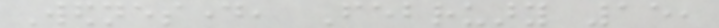Wednesday, February 15,
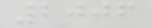2006
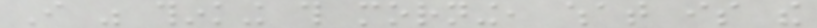I was thinking this morning, what is the
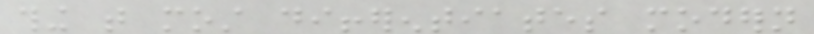thing that most differentiates modern
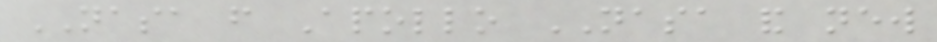NASA from Apollo NASA and new
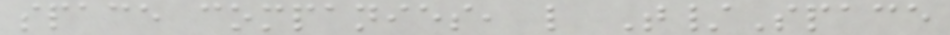space companies, like T/Space
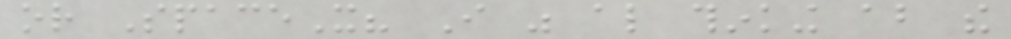or SpaceX? I was also thinking about the
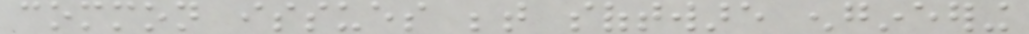common issues between software engineering
